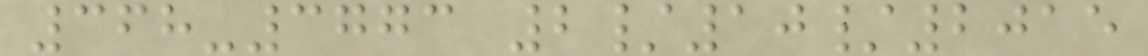368-3773 2/10/2015
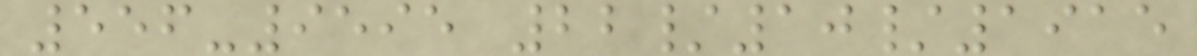556-9595 22/10/1915
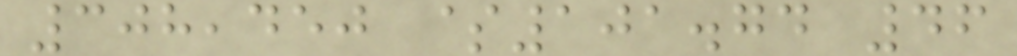308,450 $101.74 46
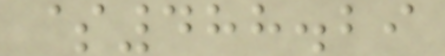$488.29
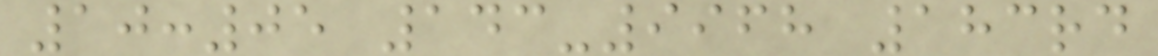10:05 143-9968 183rd
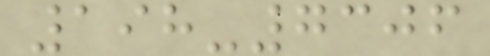198-7306
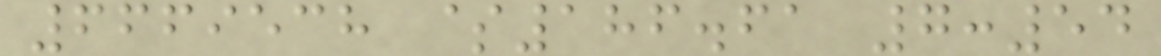6669538 $186.61 7:54
